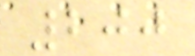200
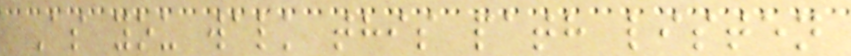As you walk this path listen
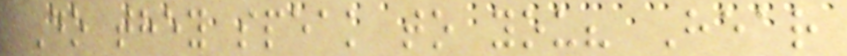Do they speak to you? Hear
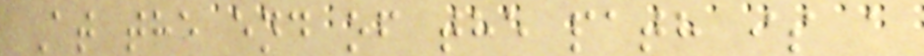At the end of the path is a
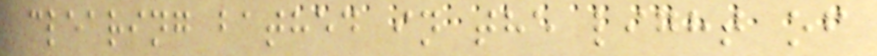clearing bathed in the light of
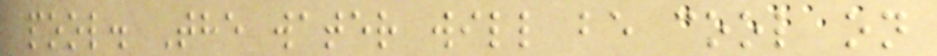pool. The water will be cool on
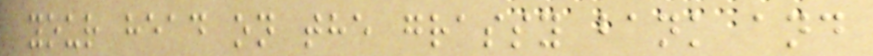your head on the grassy bank and
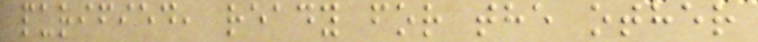purified, ready for the other
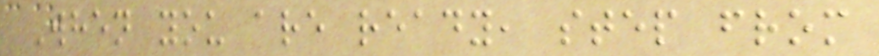When you are ready, step from
